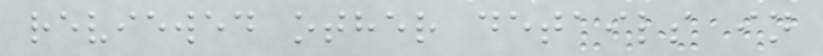reviewed other details in
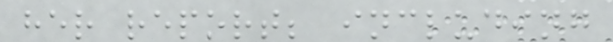her report; including
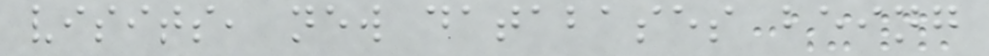visits, new databases being
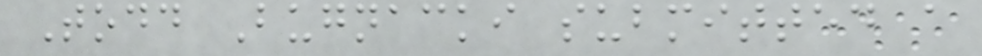Todd Bugnacki submitted a
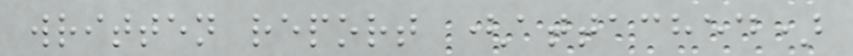written report (attached)
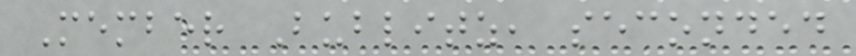Member Bublitz, seconded
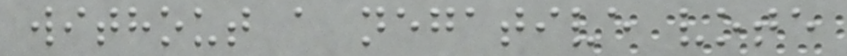without a negative vote
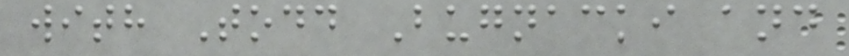with Todd Bugnacki and
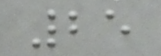25
